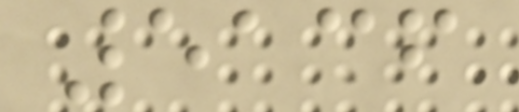5136
